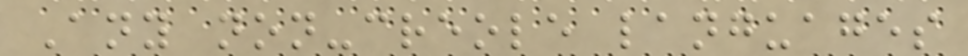Any non-creole languages
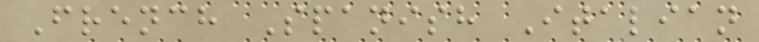French Spanish Italian
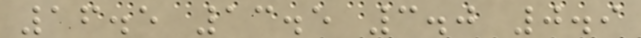16.5 13.5 3.0 0.9
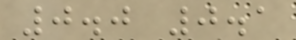0.0 0.1
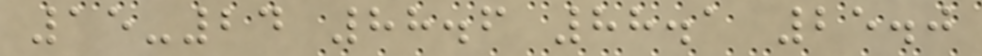15-24 88.6 88.1 25.0
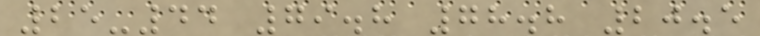25-44 79.8 78.8 20.5
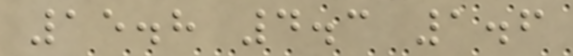15.8 4.3 1.6
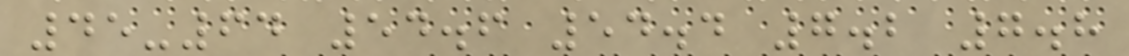45-64 54.6 54.4 7.2 7.8
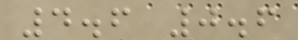4.6 0.6
